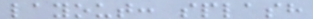layout: splash
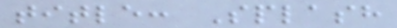title: Splash
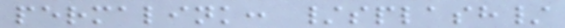permalink: /splash/
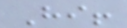Hi!
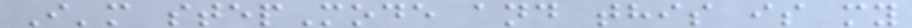I'm stepMode and this is my
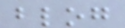blog
